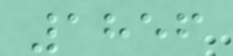1856
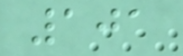101
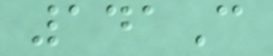141C
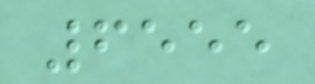6555
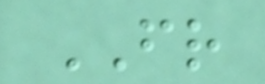FR
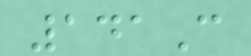141C
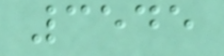3545
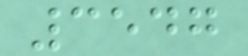3547
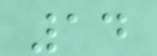14
